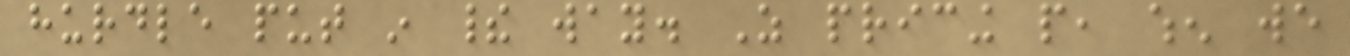hurdle put in their way. As pricing people, when we
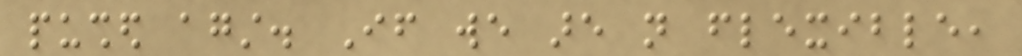pushed against. If we are not flexible,
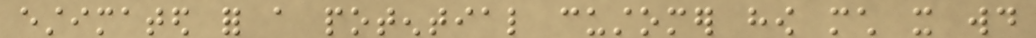estimated for a potential customer how much it would
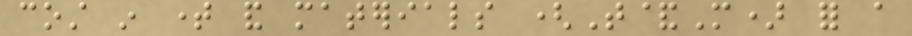cost in time and materials (T&M) for a
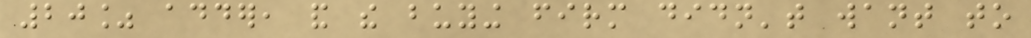20% adder, and the buying firm didn't want to
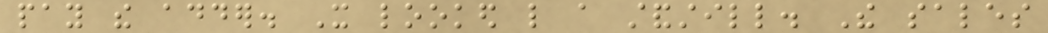pay the adder. It looked like a standstill. The sales
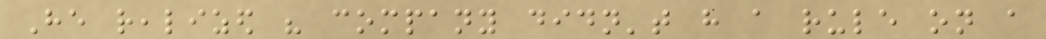He realized his company didn't have a rule on a
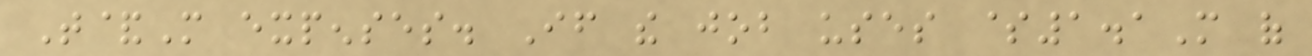T&M expenses. If the job uses $1.1M of
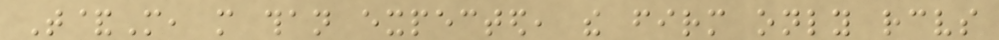T&M, more than expected, the firm only receives
